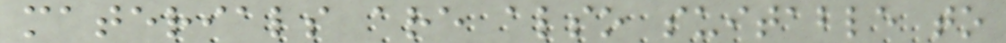materials are also suitable to
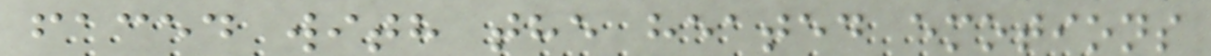faced with the heated emotions
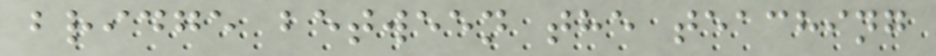bridge between the teaching
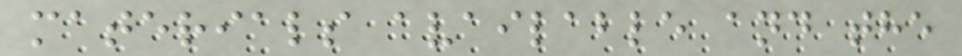materials available and the
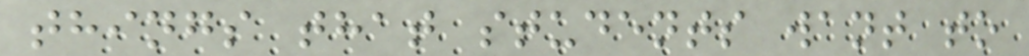things that students want to
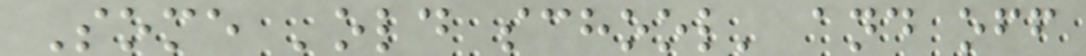Some 'old school' and off
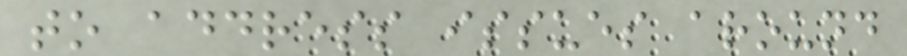to address issues around
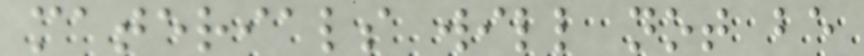materials will not be
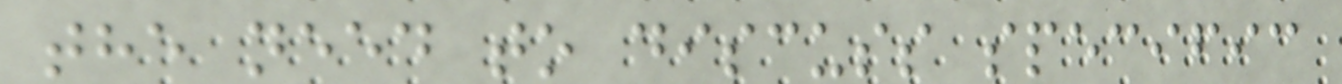the need to discuss specific
